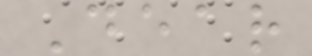Dear
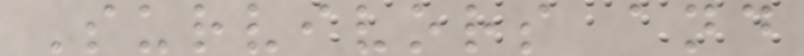Survivors and
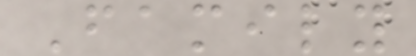Family
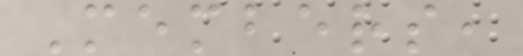Members,
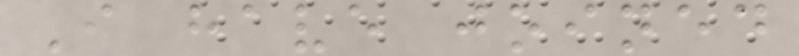I have joined
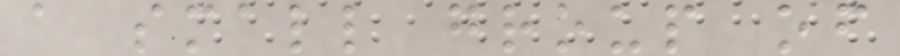a small group of
